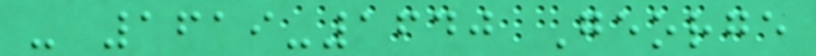- 1619-1640 George
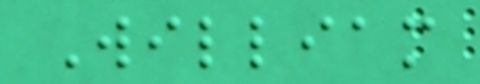William
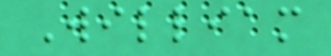William
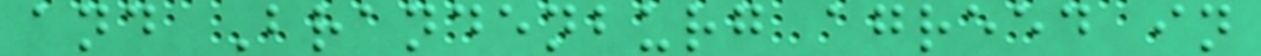and Brandenburg agreed in
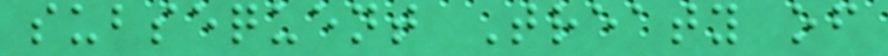subsequent Treaty of
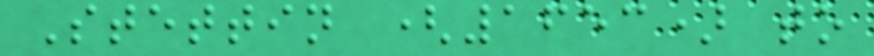Stettin (1653) to
